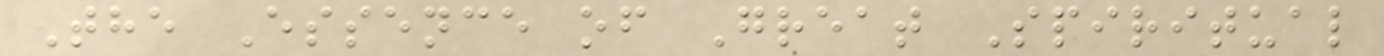The Essence of Great Spiritual
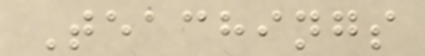Teachings
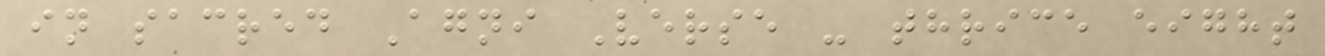in sacred Agni Verse - thrice eight
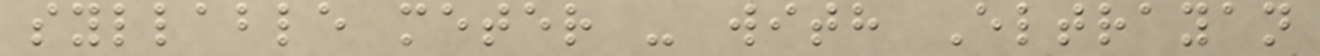syllable meter - with Eltrayan
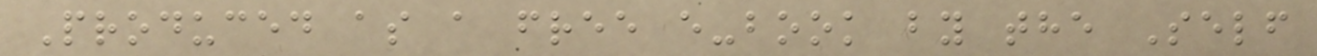Produced as a free e-book by the Self
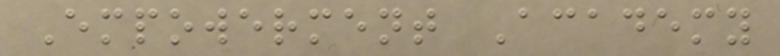Empowerment Academy
